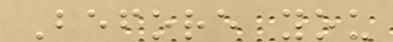Before you
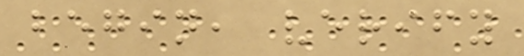begin, verify
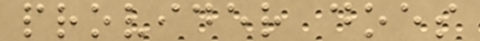provider does
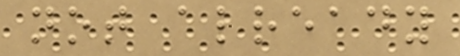not already
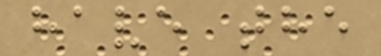have the
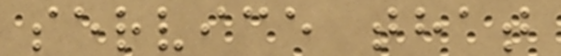service that
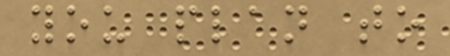you plan to
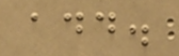add.
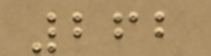262
